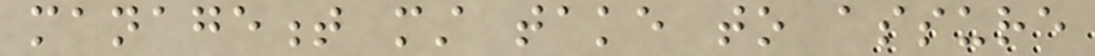management must take to assure
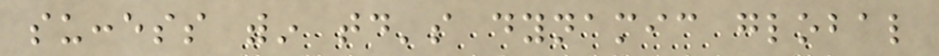success within today's dynamic global
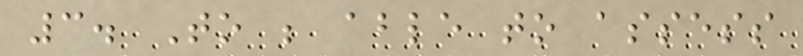3. To be able to assess
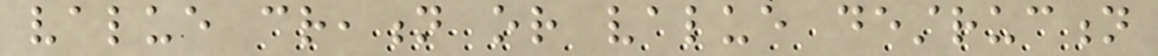value creation or value destruction
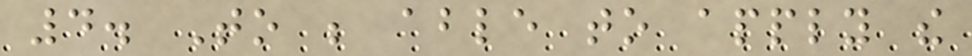4. To be able to apply the
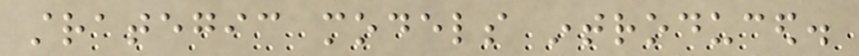strategic models introduced.
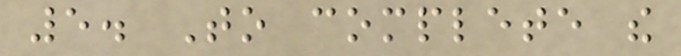5. To complete the
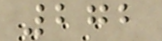272
